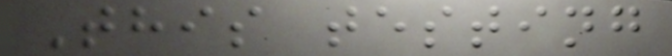This testing
